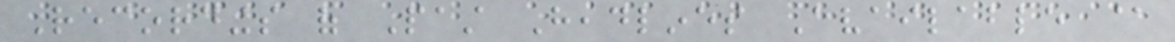Recordings of Past Headlines Available @
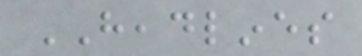HEADLINES
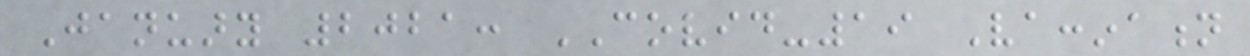January 2021: COVID-19 Vaccination
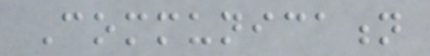Communication
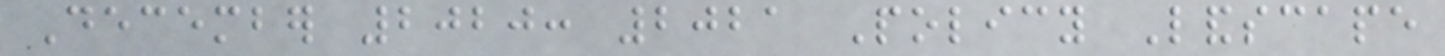December 2020: 2021 Policy Landscape
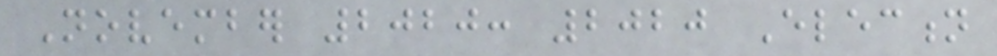November 2020: 2020 Election
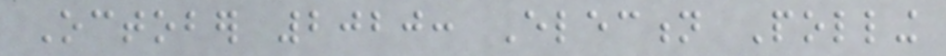October 2020: Election Polling
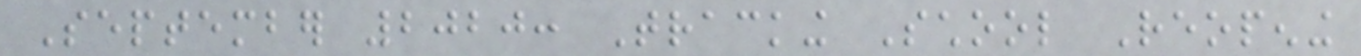September 2020: Tracking School Reopening
